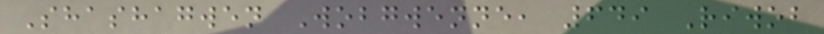Shashagwen Wobgwenne, 649 Riwob
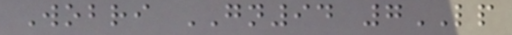Wobri GN94 7LP
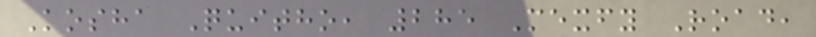Kosha Quitho, 285 Mexfy Road,
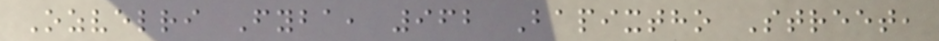Ozvelri Fyba, 962 Bapixtho Street,
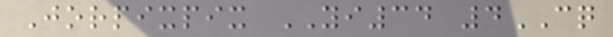Jorpixpix YI34 4CQ
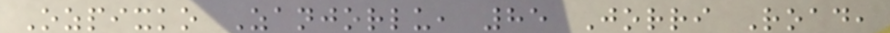Ozpixko Zanjorlu, 85 Jorri Road,
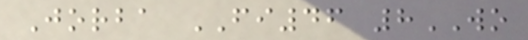Jorba FI46 8WO
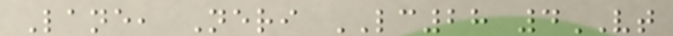Lane, Neri LC28 4VT
